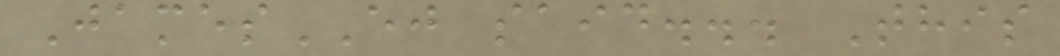JamesEJ said... This
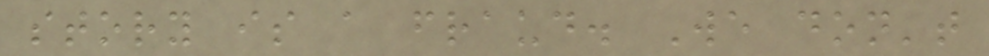story is a fraud. We don't
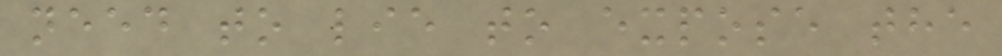need to lie to expose the
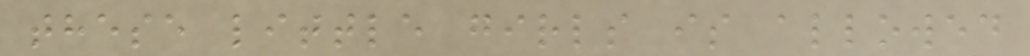these little girls is allowed
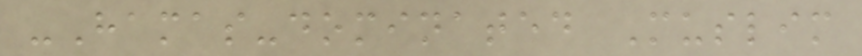-Hamas-dominated Muslim
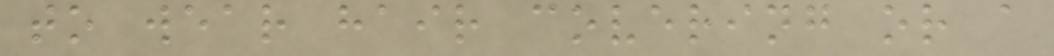to wear hair covering or a
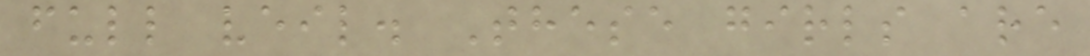full veil. These girls are
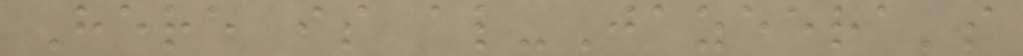Here is al-Jazeera's
